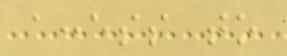access to
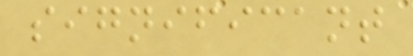significant
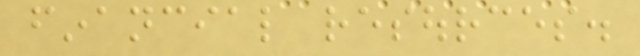financial resources.
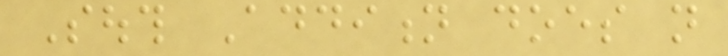South Addition does not
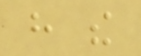have the
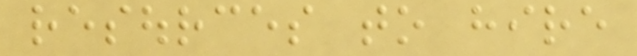resources to hire
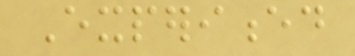Experienced
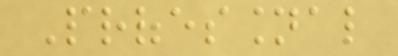Professional
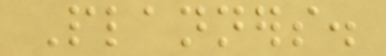Planners.
